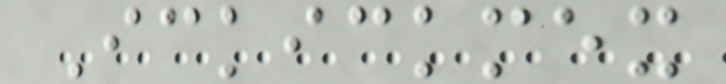Ickickmex
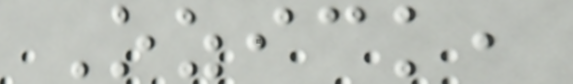Ozick,
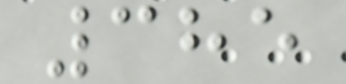385
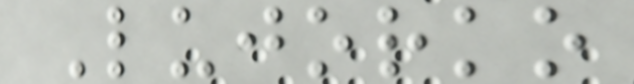Lujorko
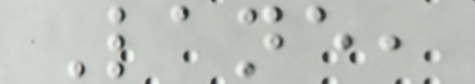Lane,
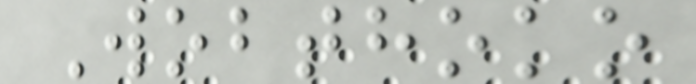Wobthoko
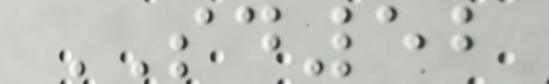SD52
